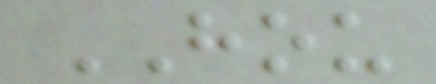HOU
